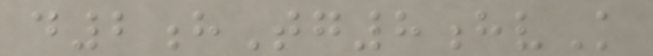d2hTg8hvK
